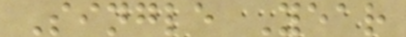Single Year
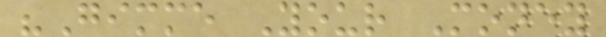"Gimme Your Money
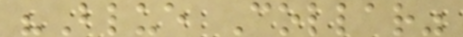"Blue Collar"
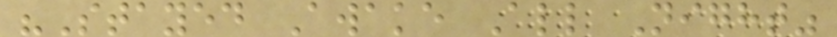"Stayed Awake All Night"
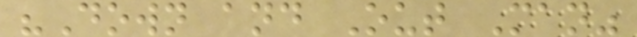"Down and Out Man"
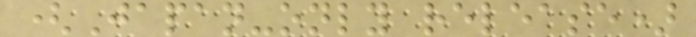(Japan-only release)
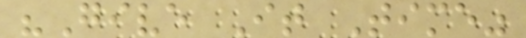"Give It Time"
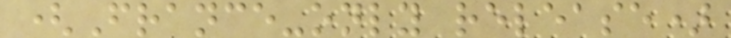(France-only release)
